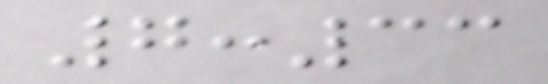7:33
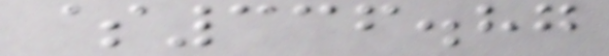$336.87
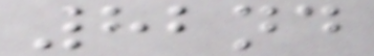82nd
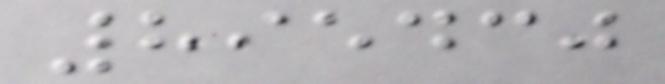895430
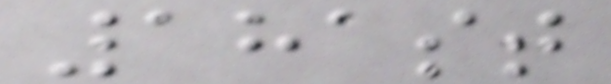181st
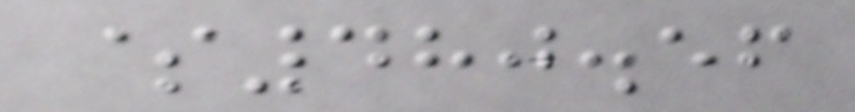$480.56
